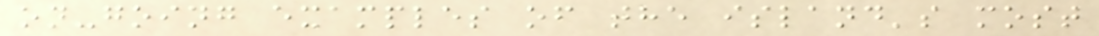on-going examples of the island's most
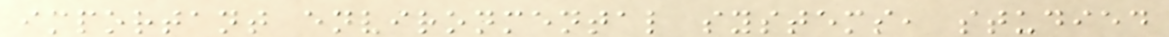important environmental systems, studied
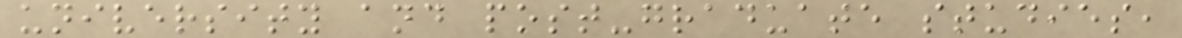university and post-graduate studies,
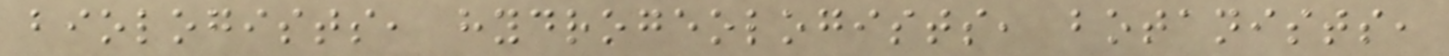biologists, hydrogeologists, botanists,
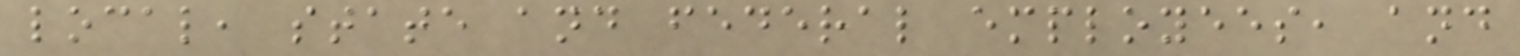local, state and federal employees, and
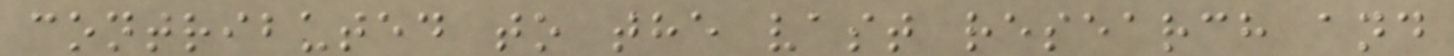contributed to the vast research and
